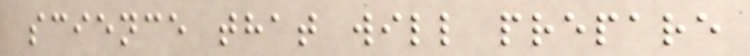science that will prepare
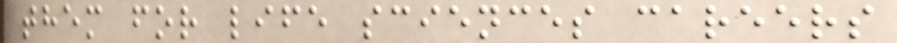them for life sciences careers
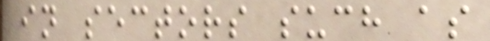in sectors such as
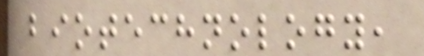biotechnology,
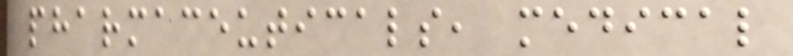pharmaceuticals, medical
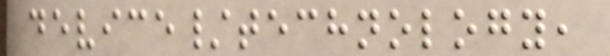device/technology,
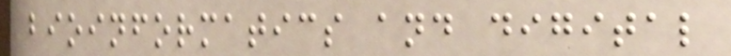bioinformatics and digital
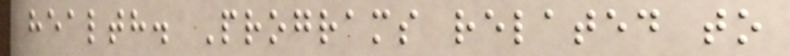health. Programs related to
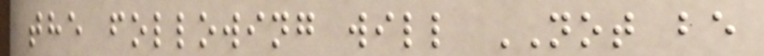the following will NOT be
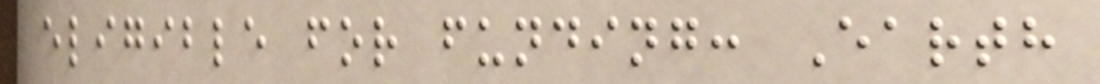eligible for funding: Earth
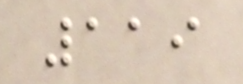119
